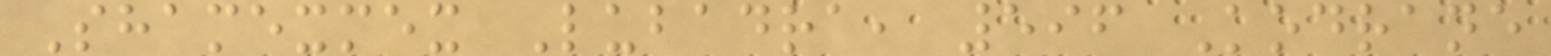Shamexmex Lubadra, 596 Kodrane
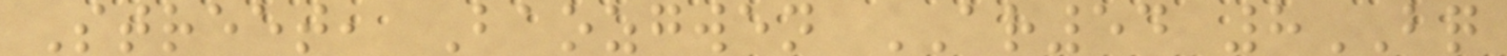Street, Baozgwen AR54 8BQ
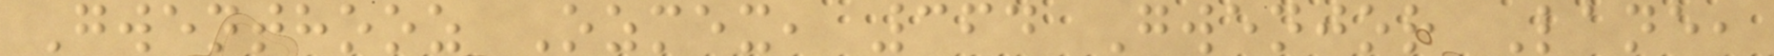Gwenthooz Ozmex, 364 Gwenjor Lane,
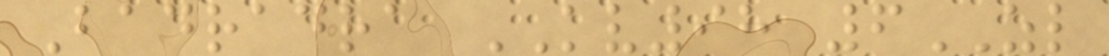Badradra KV98 6ZL
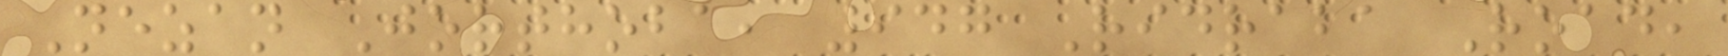Nezan Jorthoba, 947 Ridraba Road,
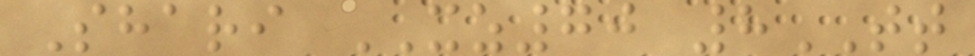Shari XZ70 8TT
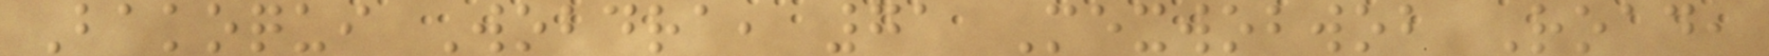Bakoqui Wobdra, 71 Mexwobwob Road,
